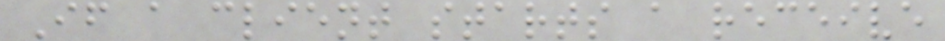If a client starts a receive
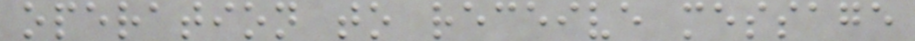operation to receive message
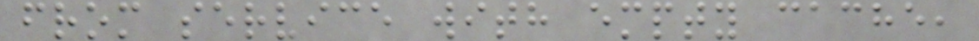from service with empty cache,
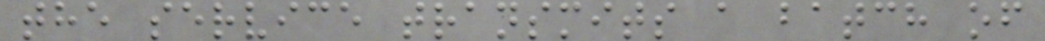the service transmits a batch of
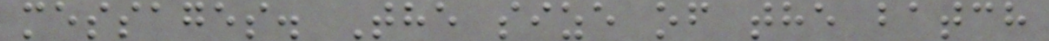messages. The size of the batch
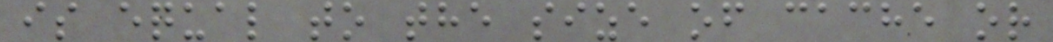is equal to the size of cache or
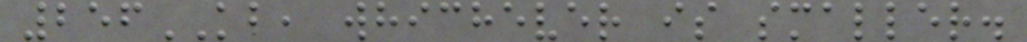256KB, whichever is smaller.
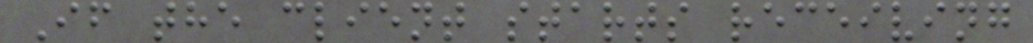If the client starts receiving
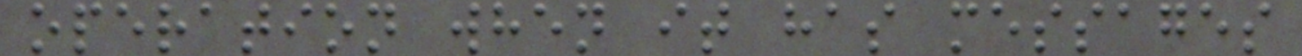operation when it has messages
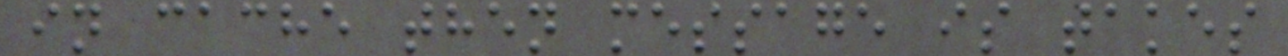in cache then message is takes
